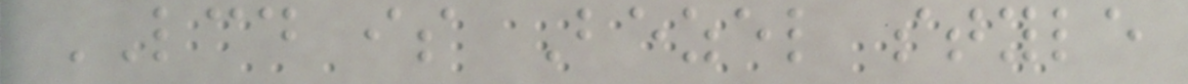LCD is Bezel style
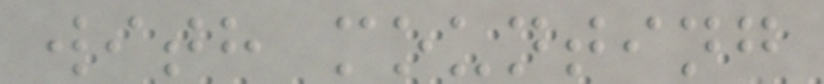with mounting
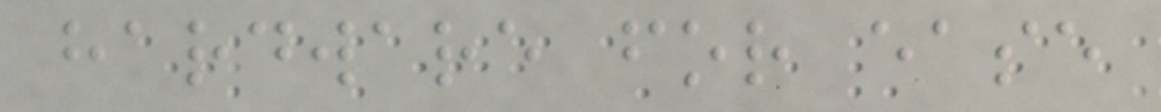hardware for ease
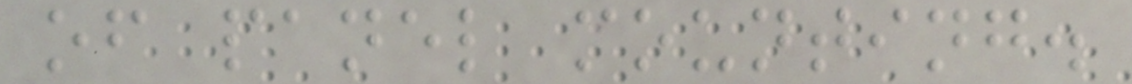of panel mounting.
